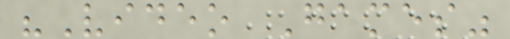"Video Games"
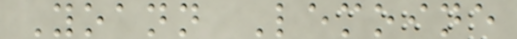Yoann Lemoine
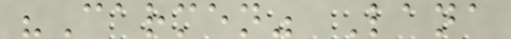"Carmen" Lana
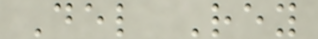Del Rey
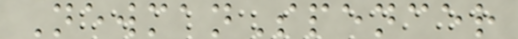NewmanSpencer
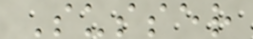Susser
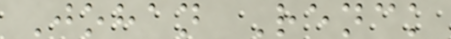Johan Renck
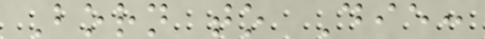Born to Die:
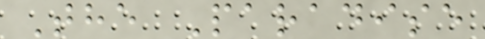The Paradise
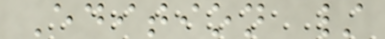Edition /
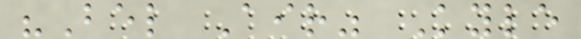"Bel Air" Kyle
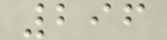296
